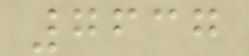7637
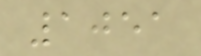1051
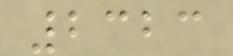2323
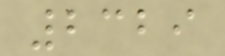2329
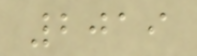2019
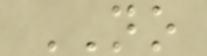NO
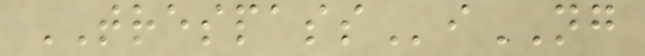TRESPASSiNG
